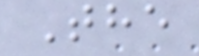The
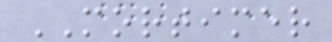MORTIMER
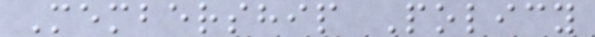Membership Policy
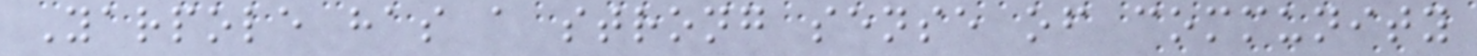Yarpole has a strong sense of community
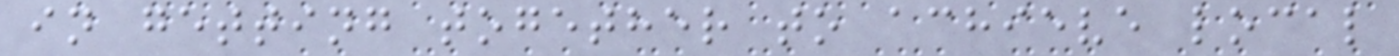in getting together to achieve local
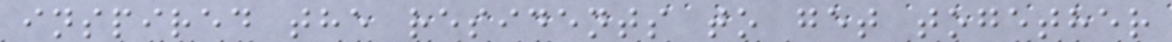inspired the residents to get together
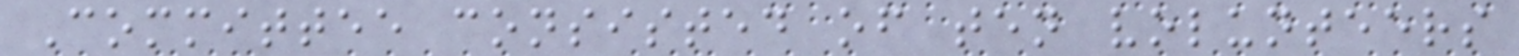Committee consisted of ten volunteers
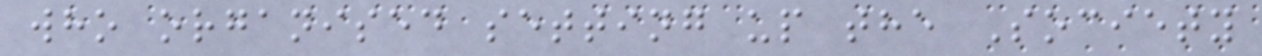who organised setting up the Society
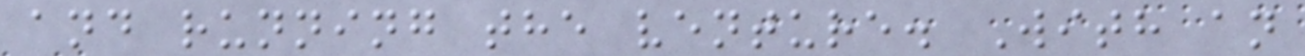and running the venture. With an
